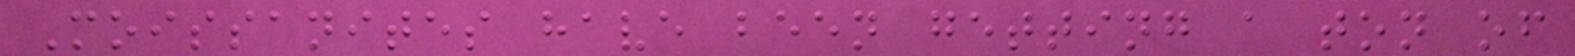Moissanites have been getting a ton of
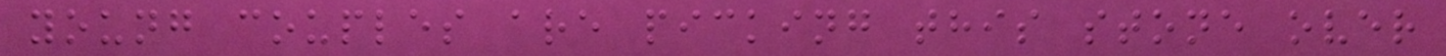young couples are picking this stone over
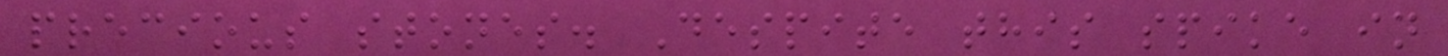precious stones. Despite this spike in
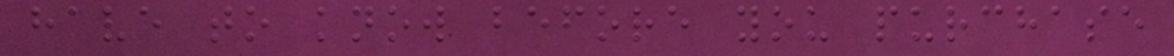have to know before you purchase
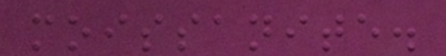moissanite.
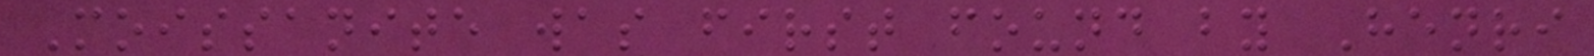Moissanite was first found by Henri
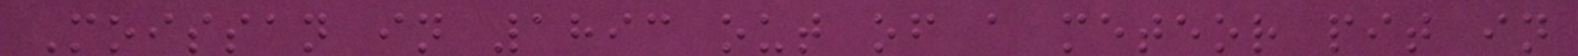Moissan in 1893 out of a meteor pit in
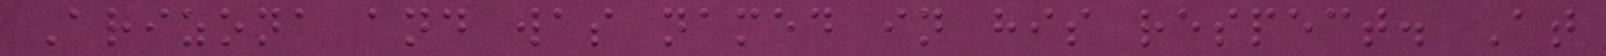Arizona and was named in his respect. At
